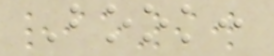Book:
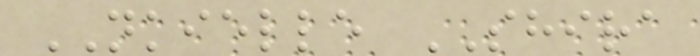NKIELLE SHIRA
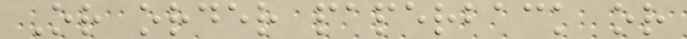Or order paperback or
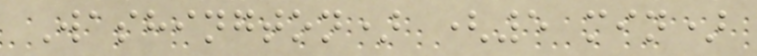Washington) (5 min)
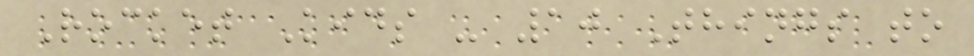Rocket Kids - 10 Things to
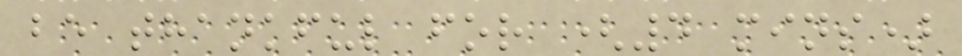be thankful for (4 mins)
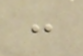:
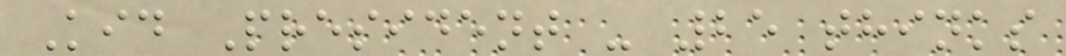Kid President - 25 thinks
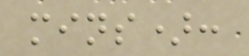mins):
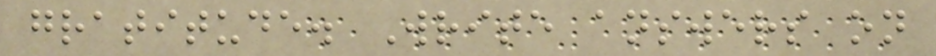gratitude. Write answers on
